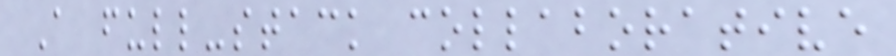A full-stack collaborative
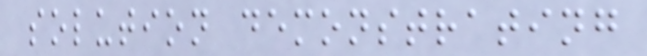solution demonstrating
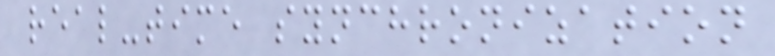real-time synchronization
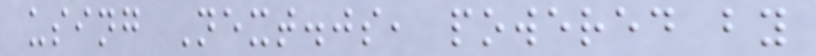using Next.js, powered by
